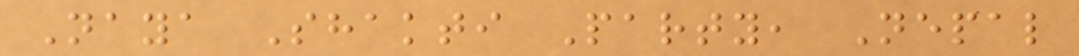Naya Shakti Party, Nepal
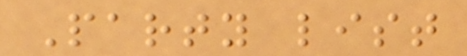Party list
